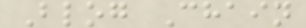Blog Chain
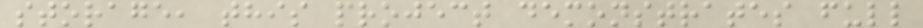storage, this project demonstrates full
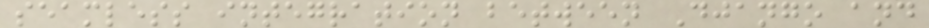seamless integration between Django and
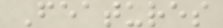Features
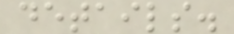details.
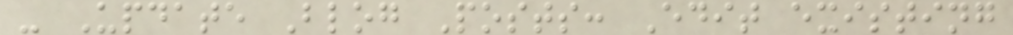- Update Blog Posts: Edit existing
